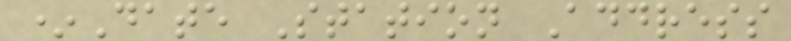*Date Station Address
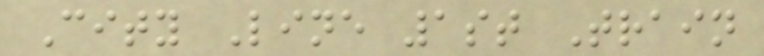City Line 1st Train
